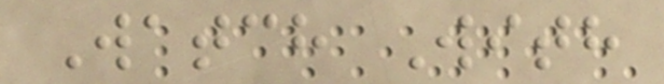Watch With
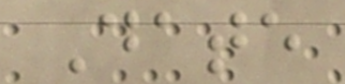Date
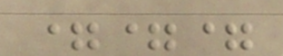===
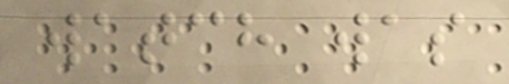watch was
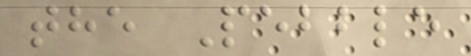the Pebble
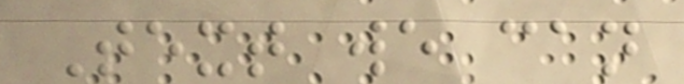Text we can
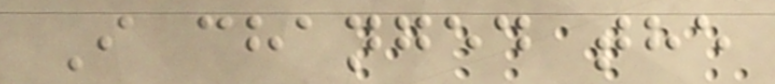I changed the
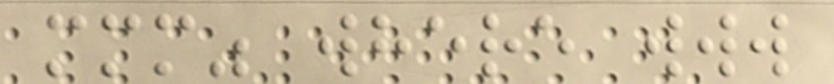mmm" where www
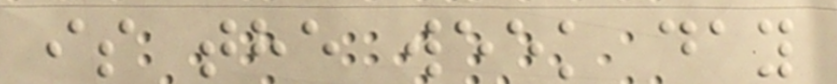is the week day
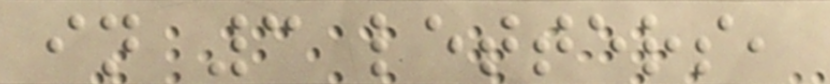in 3 letters,
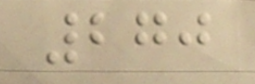270
